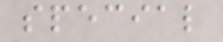special
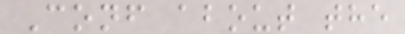Conf about the
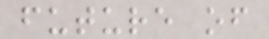future of
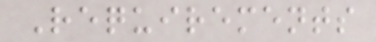Requirements
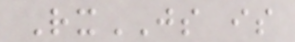RxJS is
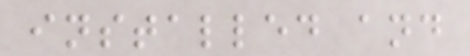installed and
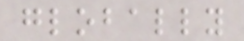globally
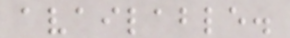available.
